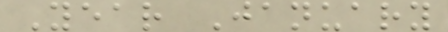Year January
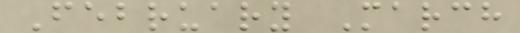February March
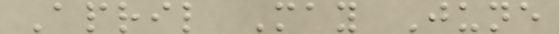April May June
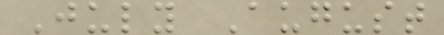July August
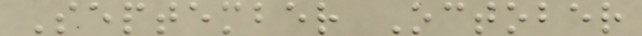September October
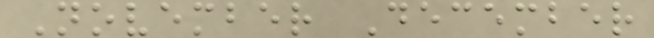November December
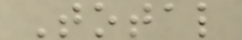Total
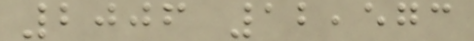2006 12,573
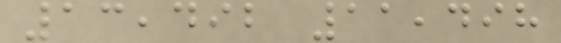13,492 11,498
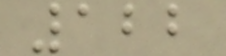122
